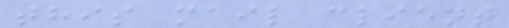this mail client
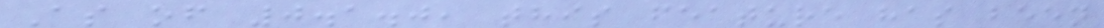As of 0.1.0, this feature has been
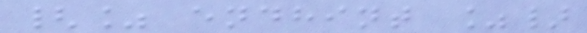{% endhint %}
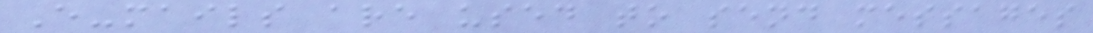E-mails are used to send messages
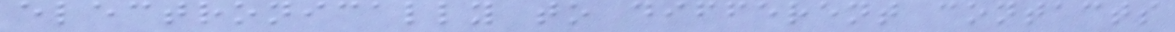electronically to different contacts
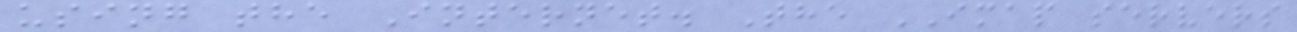using the Internet. The IMAP servers
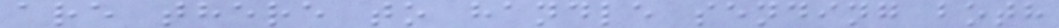are there to handle sending both
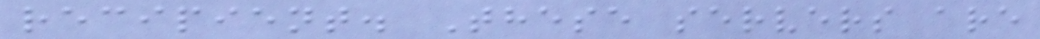recipient. These servers are
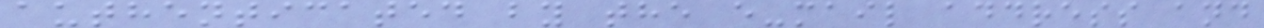authenticated by the e-mail address and
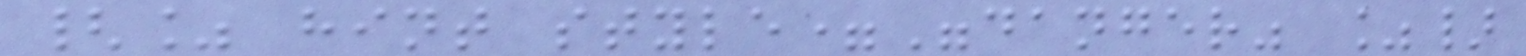{% hint style="danger" %}
